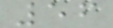56
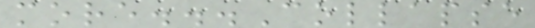more...Collapse
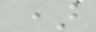)
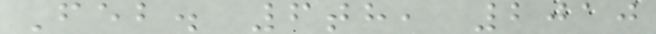Feb. 6th, 2010
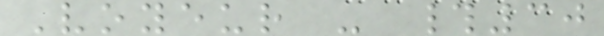Voyeur - #30
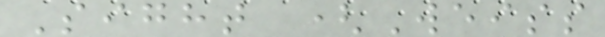Sight (Weiss
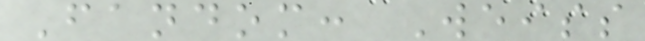Fandom: Weiss
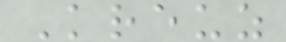Kreuz
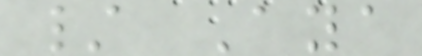/ Aya
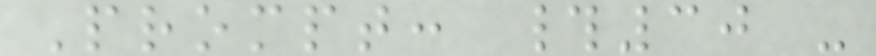Prompt: #30 -
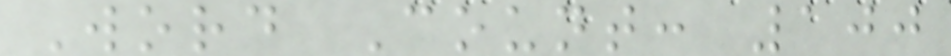Word Count: 100
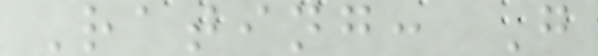Rating: G
